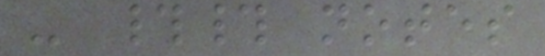- ## notes
